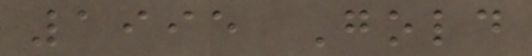1995 Gold
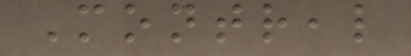Montreal
